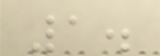1.
